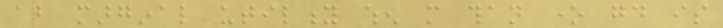about marginal utility when more than one good is
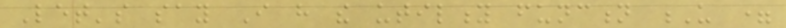Let's say I have the utility function U =
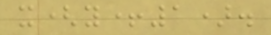x(y+1).
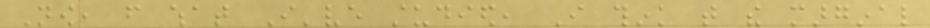Now, from what I've studied, I think that the marginal
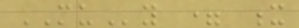MUy = x
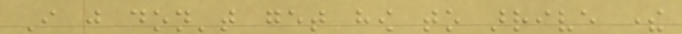I just don't get how to arrive there
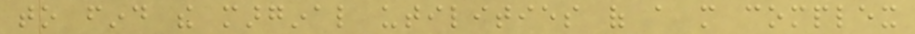to find the marginal utilities of a more complex
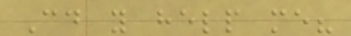Could you help me?
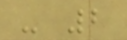- 2
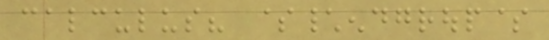calculus? $\endgroup$
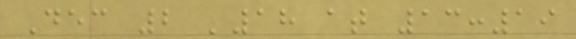Dec 2 '18 at 13:19
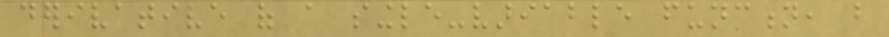derivative of a single-variable function, but
